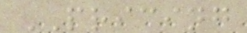PRICING
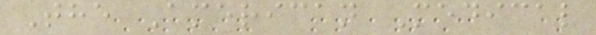The American Medical
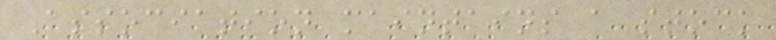Association maintains a stock
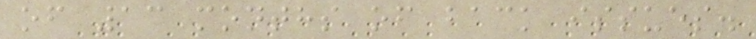of 13 months of back issues.
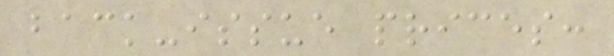back-issue prices:
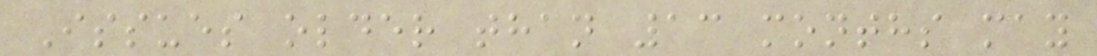Issues older than 13 months may
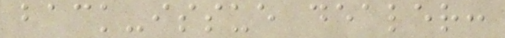back-issue dealer:
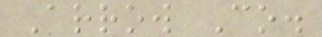Arrow Co.
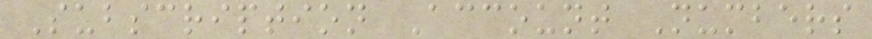Subscription Account Numbers
